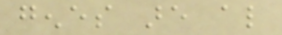genes are also
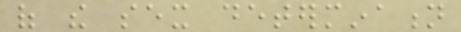of the sex determination
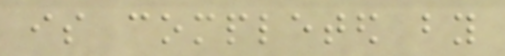is completed by
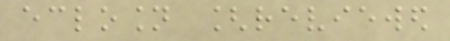eclosion [reviewed
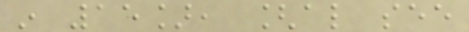in 15], [also see
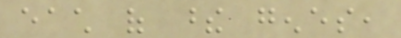each of these genes,
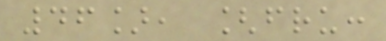46], [fru:
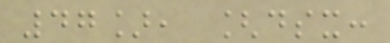47], [dsx:
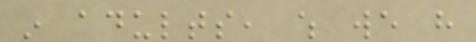in adults, which we have
